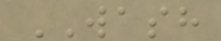WASH
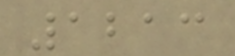1213
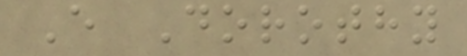E Dorothy
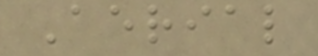Aerial
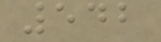542
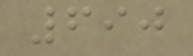690
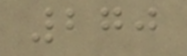270
